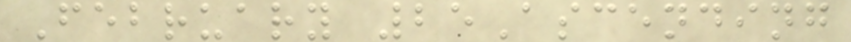February 25Ascending
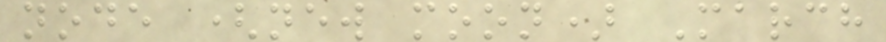node (new moon) March
